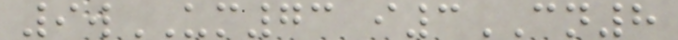9wUM73 i3CN8
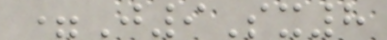=J9Sx8
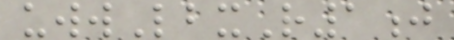uwwLbxR1j
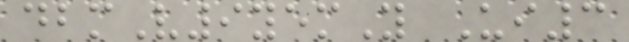dbmV9yemY Ui3
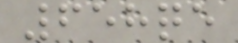658qe
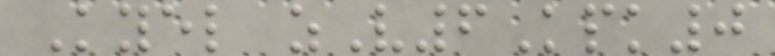Kyel zV6Kpk0
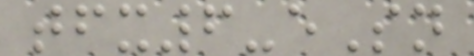tfx6-eSn
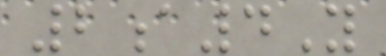2a4Y
